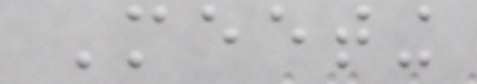Meeting
